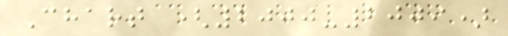Chart (2000-2009)
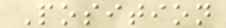Position
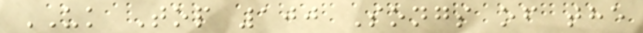UK Top 100 Songs of the
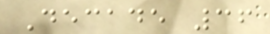Decade 36
